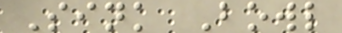Sink Bowl
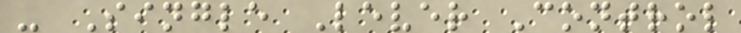- Single Lever Control
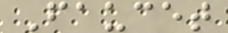Faucet
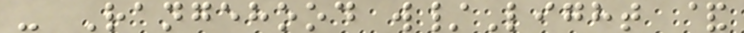- Rangehood w/Light &
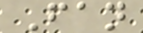Fan
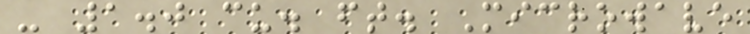- 1.0 cu. ft. Microwave
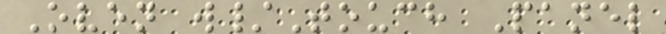Oven w/Touch Panel
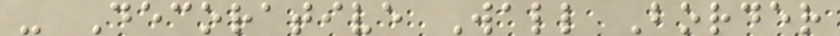- Decorative Wall Border
